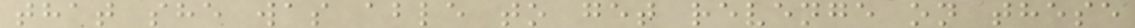that she was able to get revenge on these
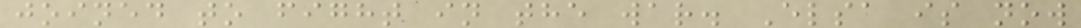joined to fight in the war. Elsa is now
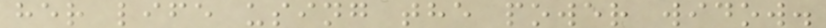her life using the power widow.
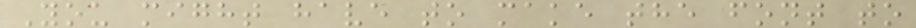You might have to make the font to
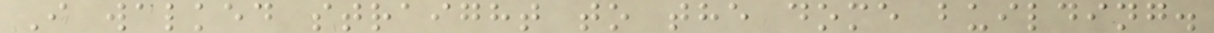I walked straight to the dome building.
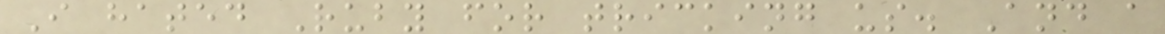I hated Ruby for tricking us. And a
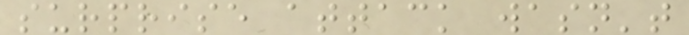surprise attack wasn't
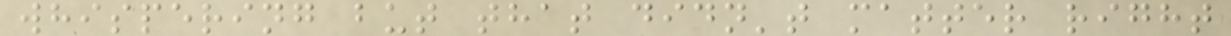whispering but that didn't matter right
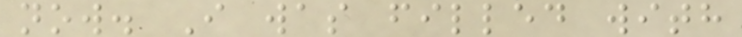now. I was filled with
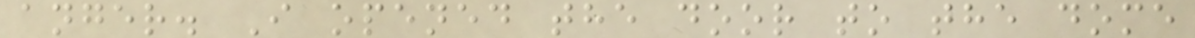anger. I opened the door to the dome
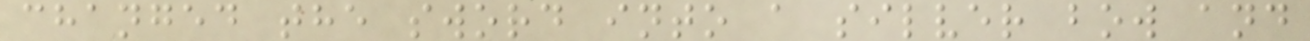changed the sword into a silver bow and
